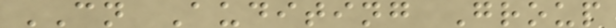CN Auditing Group
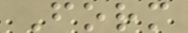Form
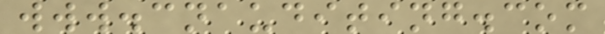www.cnauditing.com
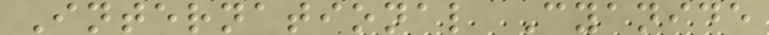International Cyanide
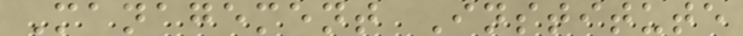Management Institute
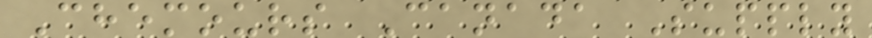Chemours Canada Supply
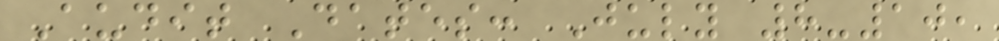Audit Dates: July 8-10,
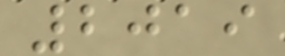2019
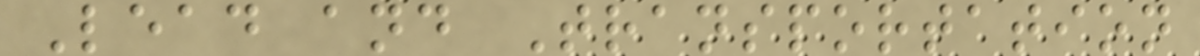Lead and Transportation
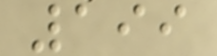199
